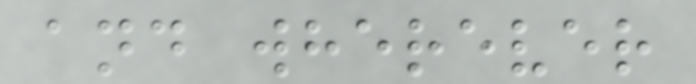and wherever
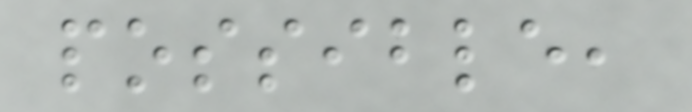possible,
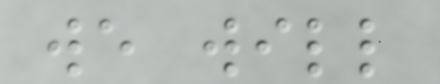we will
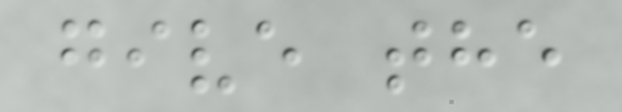give the
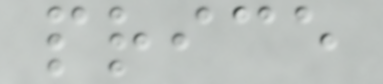price
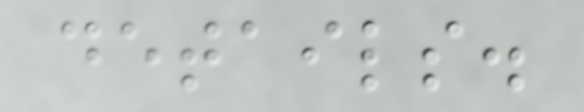details.
